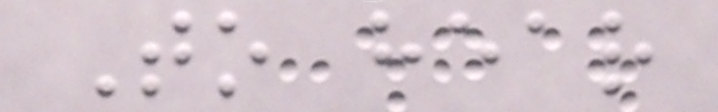To hear
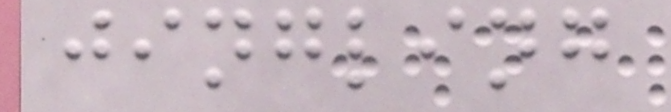jingling
